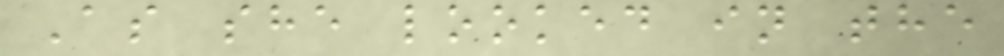As she looked in the
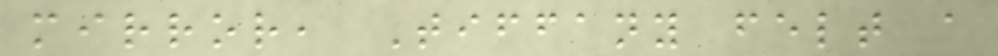mirror, Tiffany felt a
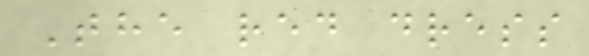The red dress
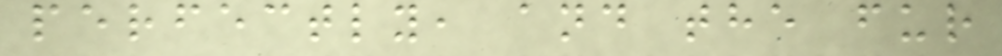perfectly, and the fur
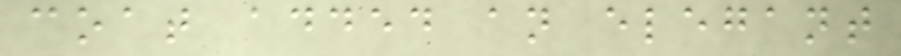coat added an elegant
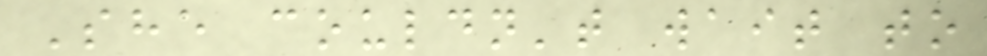She couldn't wait to
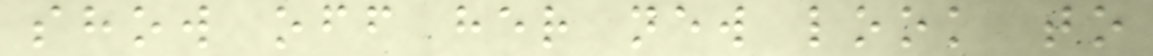show off her new look to
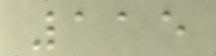115
